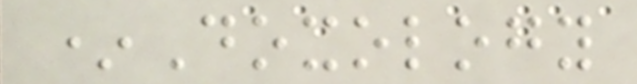*Doxology
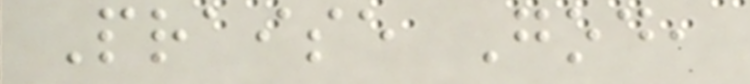Praise God,
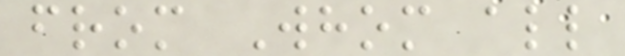from Whom all
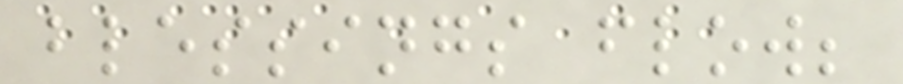blessings flow;
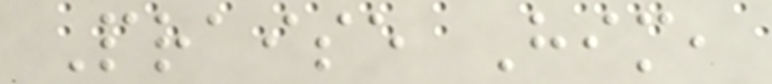Praise Him,
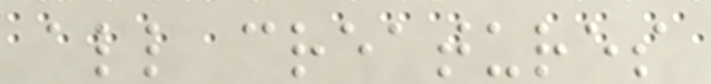all creatures
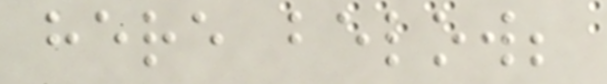here below;
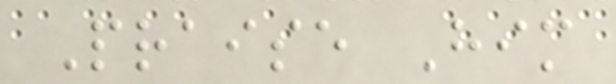Praise Him
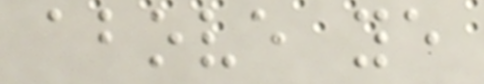above ye
